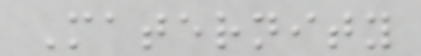Maternity
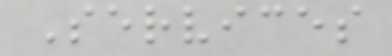Services
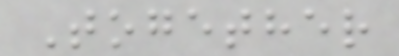Together
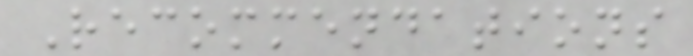Recommendations
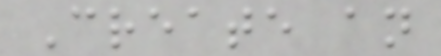Create an
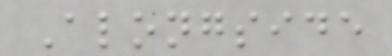Alongside
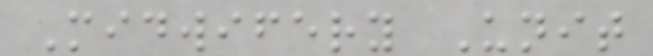Midwifery Unit
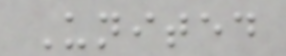United
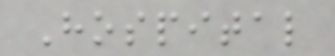Hospital
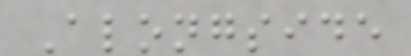Alongside
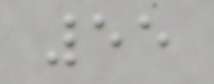55
